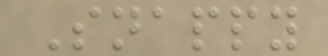Snappy
